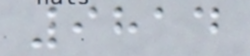9814
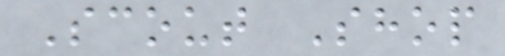Scout Shop
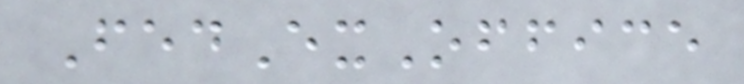FedExOffice
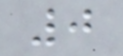0
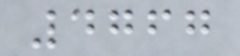4767
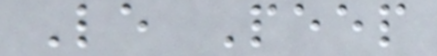Le Peep
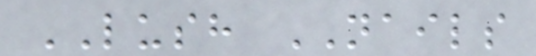LUSH NAILS
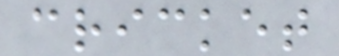cricket
